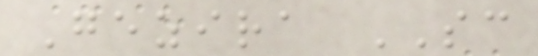Gezira SC
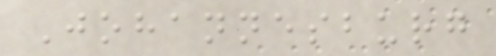Johannesburg
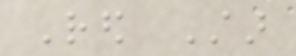Red Star
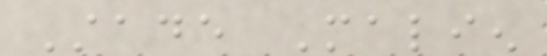Stade Malien
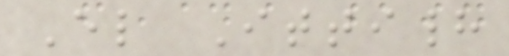El Ittihad
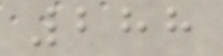288
